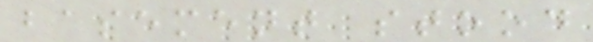basement stood
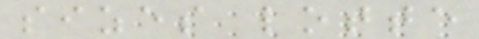sizes lotte
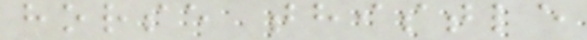horse thistle
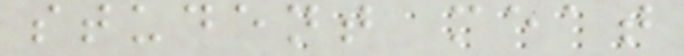student meat
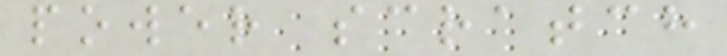power scratch
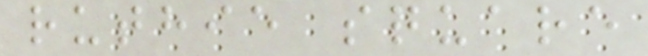ruthie square
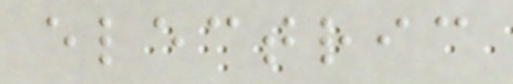electric
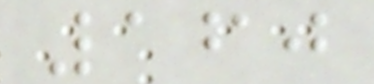160
